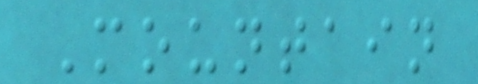Mountain
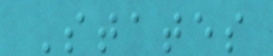States
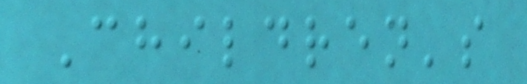Children's
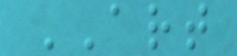ART
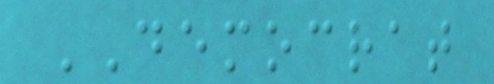DEMOCRAT
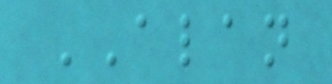ALAN
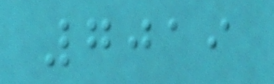7019
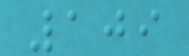109
